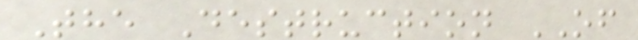The Destruction OF
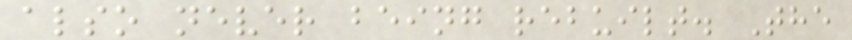also never being rebuilt. The
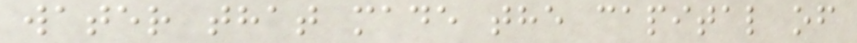water that made the capital of
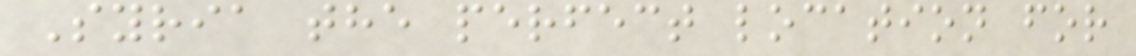Syria the perfect location for
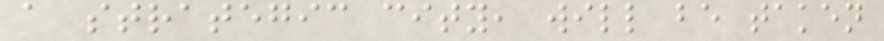a strategic city, will be taken
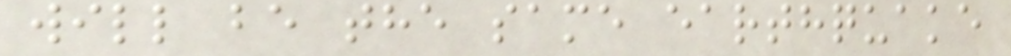will be the same earthquake
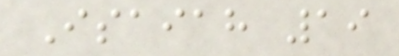Isaiah 19
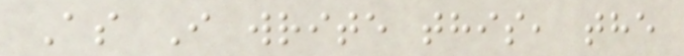As I write this, the
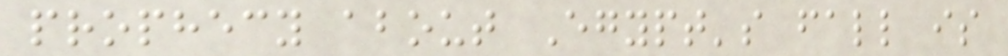prophecy about Egypt's fall is
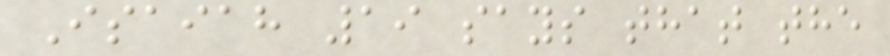Isaiah 19 says that the
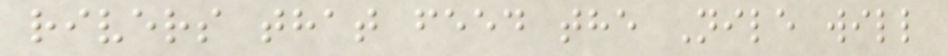rivers that feed the Nile will
